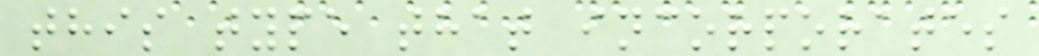this type that incorporates
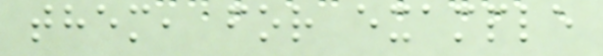them, for example
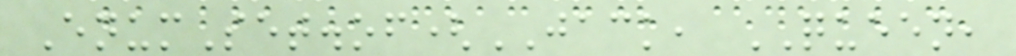EnumSet.of(JACK, QUEEN,
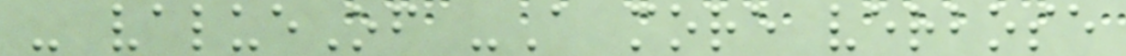- valueOf -A more verbose
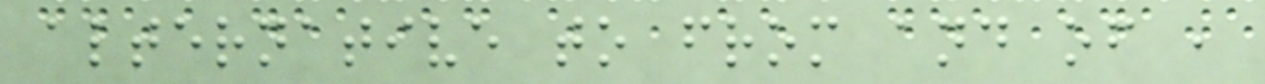alternative to from and of ,
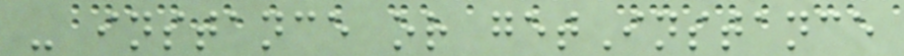- instance or getInstance
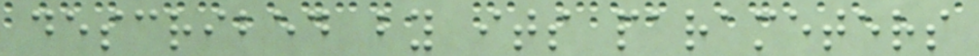described by its parameters
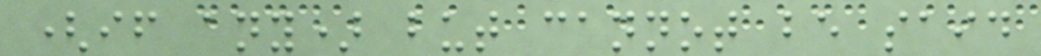(if any) but cannot be said
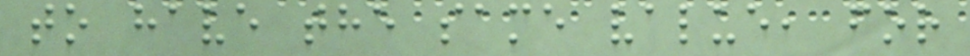to have the same value, for
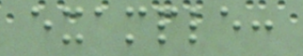example:
